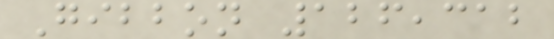Gibbon 126,312
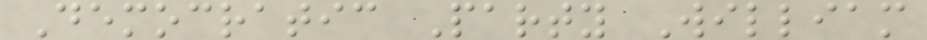Democratic Party William
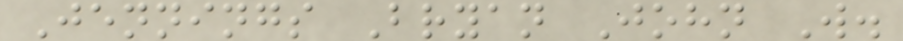Jennings Bryan John W.
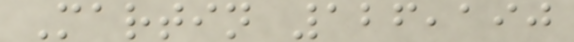Martin 126,190
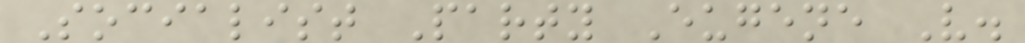Socialist Party Eugene V.
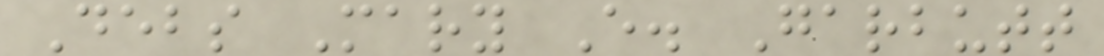Debs Mary E. Garbutt
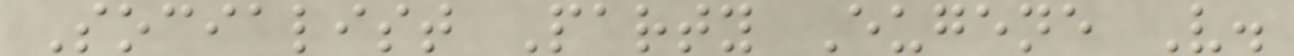Socialist Party Eugene V.
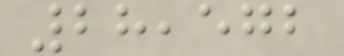28,572
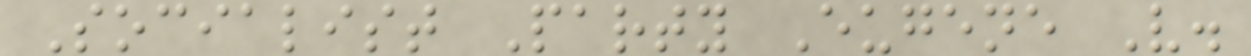Socialist Party Eugene V.
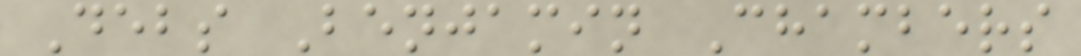Debs Benjamin Chambers
